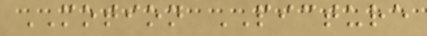MOTION PICTURE
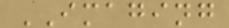IMAGING
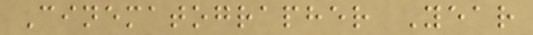Cinematographer Year
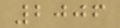2006
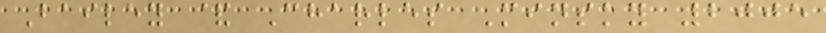Bailey & Charles Minsky 2005
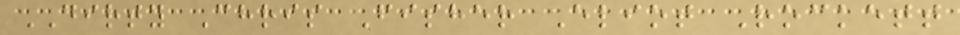DIRTY Chris Fisher Eliot Rockett
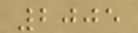2005
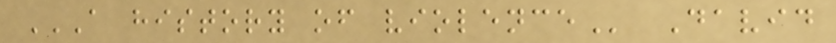A HISTORY OF VIOLENCE David
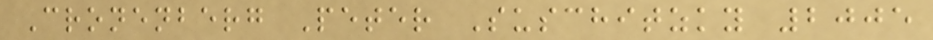Cronenberg Peter Suschitzky 2005
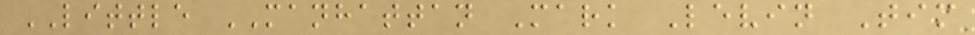LITTLE MANHATTAN Mark Levin Tim
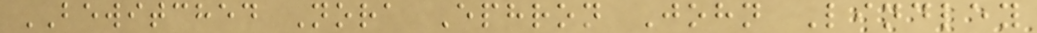BEWITCHED Nora Ephron John Lindley
